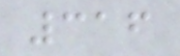316
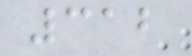312
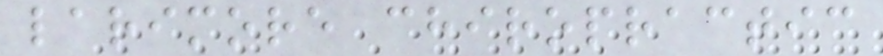larimore chiropractic
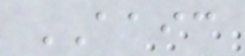AAIC
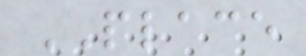PLACE
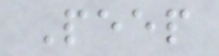Peep
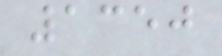1350
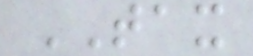TAX
